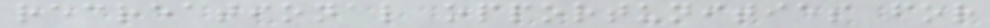recreational opportunities for
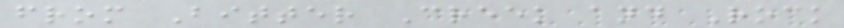from Bitter Creek and Rock
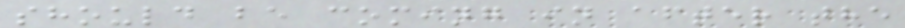should be coming in after the
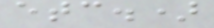etc.)
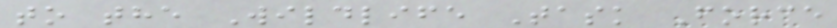to the Wildlife Task Force
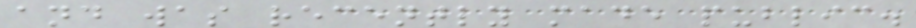and was recently made public.
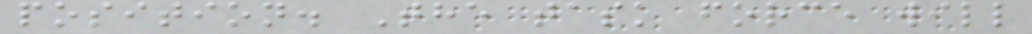position. The task force will
